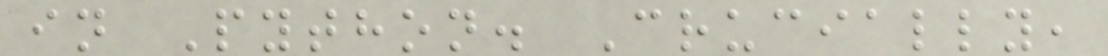in Python. Crucially,
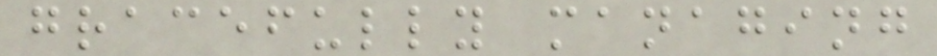gracefully managing
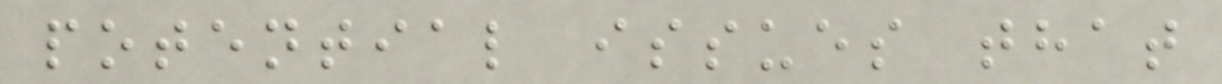potential issues that
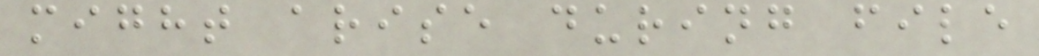might arise during file
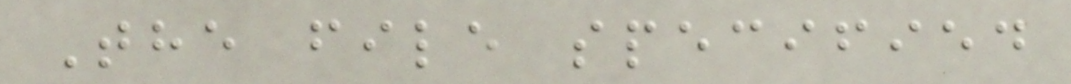The file specified
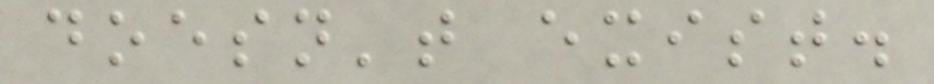doesn't exist.
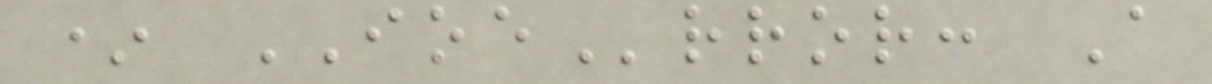* IOError: A
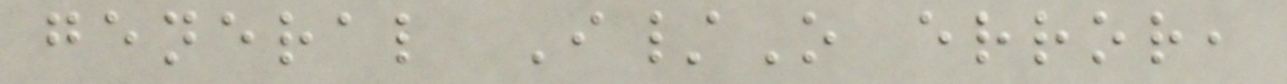general I/O error,
